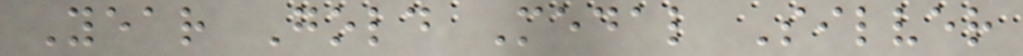Year Gold Medal Silver
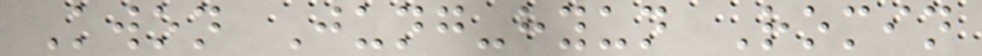Kwon Jung-hyun Romin
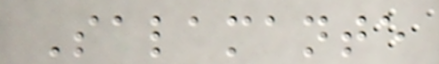Salamante
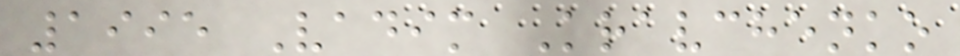1995 Vadim Kravchenko
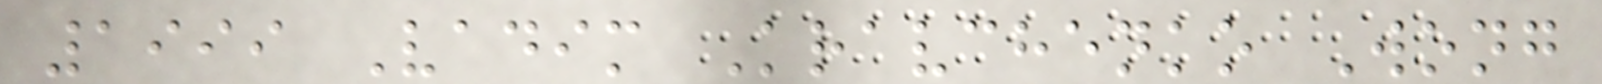1999 Vadim Kravchenko Wong
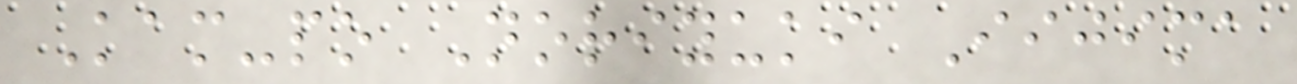Kam-po Noriyuki Iijima
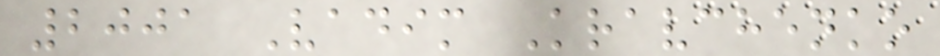2001 Vadim Kravchenko
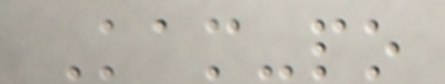Kam-po
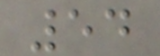54
